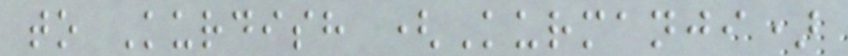to Kurdish (Kurmanji)
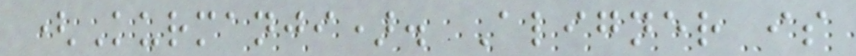(Kurmanji). Aligner is
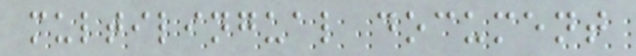multilingual document
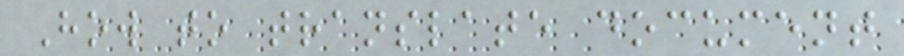How to translate document
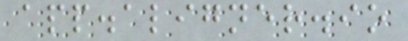app.aligner.io
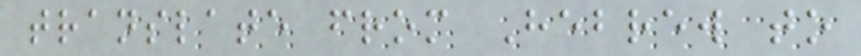translate from Hebrew to
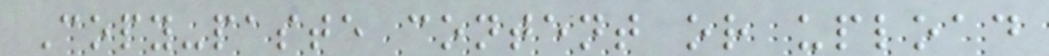Copy-paste content or upload
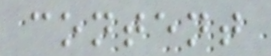content
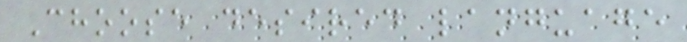Choose desired language
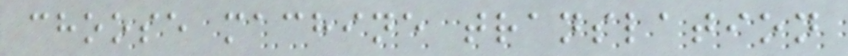choose machine translation
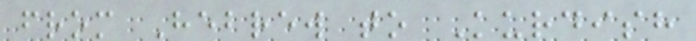from Hebrew to Kurdish
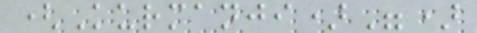(Kurmanji)")
